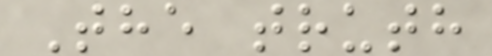The truth
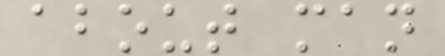about man
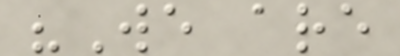"We are
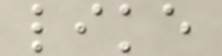like
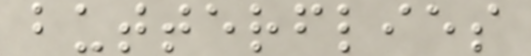butterflies
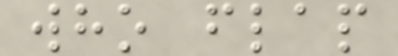who flap
